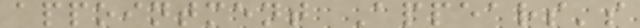appointment Appears's
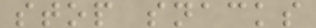stop snacks
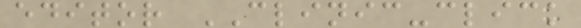editor CLINIC-click
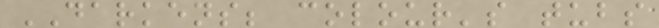DARKENS; colour's tubs
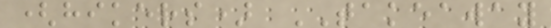(hikers) TAKEAWAY
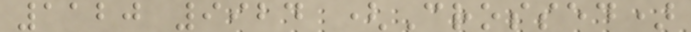1120 9924 (Crossed)
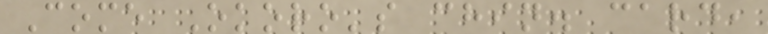Come Okoro's chin. card,
